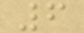6
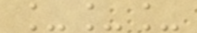___
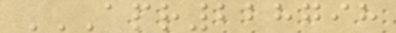APR228798
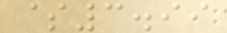$3.99
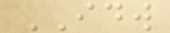IDW
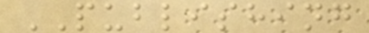PUBLISHING
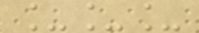___
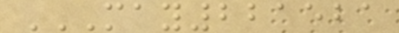MAY221521
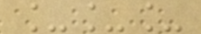___
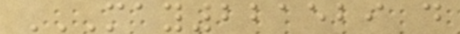MAY221529 D
